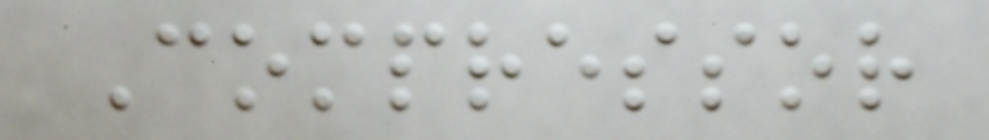Compressor
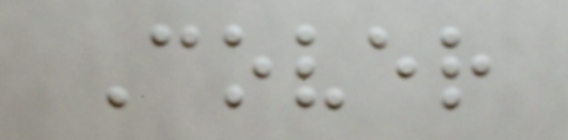Cover
